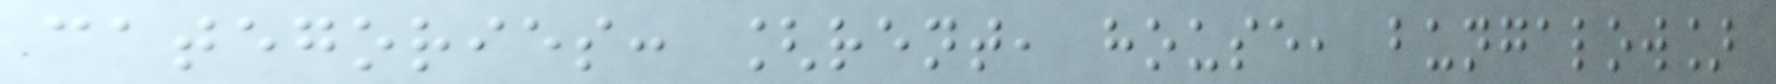categories: [rent, house, bungalow]
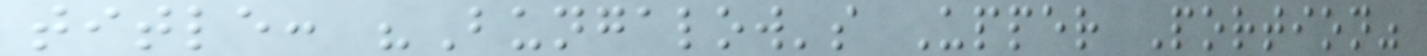title: "Bungalow's Upper Portion"
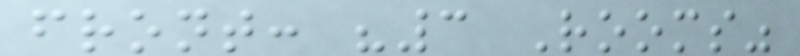front: "3 Rooms"
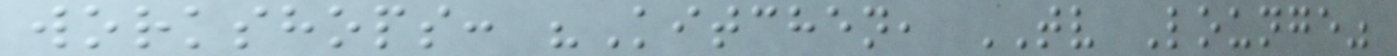workshops: "Kitchen, TV Lounge"
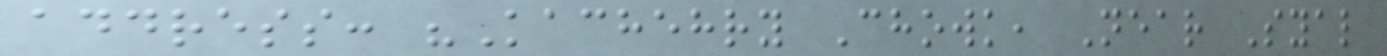address: "Kachehry Chowk, Near Syal
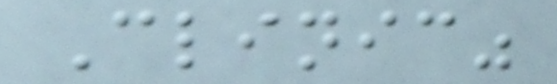Clinic"
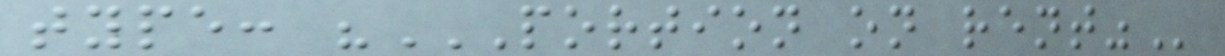type: "PORTION ON RENT"
